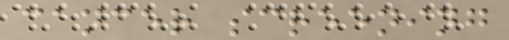cancer screening
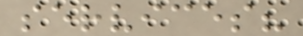services?
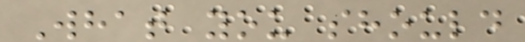What you should
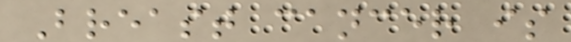Breast cancer is
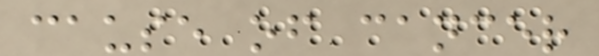cause of cancer
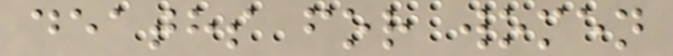deaths for women
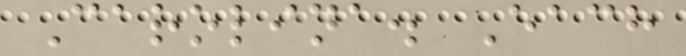Carolina. Each
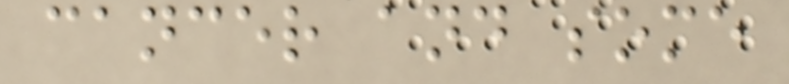cancer and some
